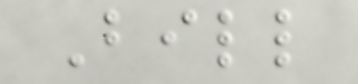Bill
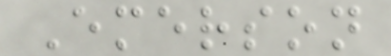Emerson
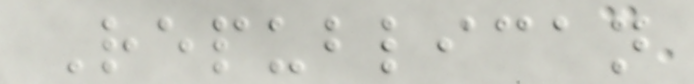Republican
